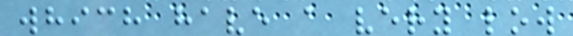which have a very low
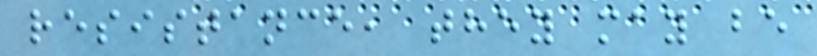resistance, they may be
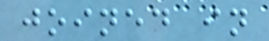joined in
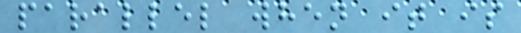parallel when it is
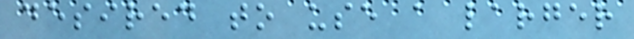desired to use a larger
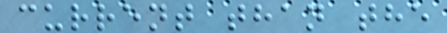current than the
